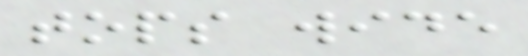tops wide
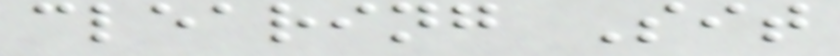clearing Sit
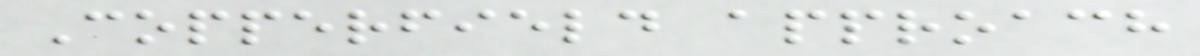Copperfield approach
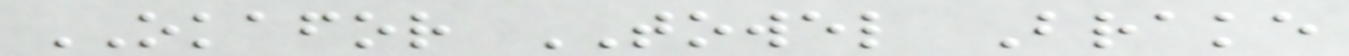OKAFOR TOWEL Brake
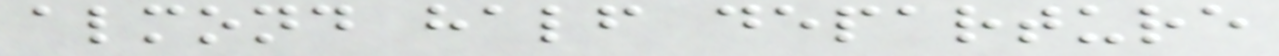almond half departure
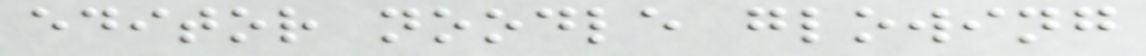editor noodle glowing
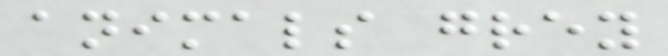animals grey
